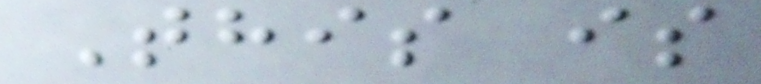This is
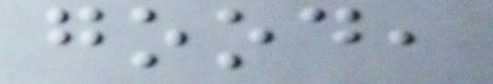good,
